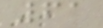61
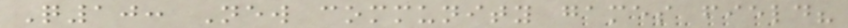Q10: New community games field?
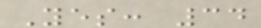Yes: 34
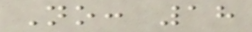No: 18
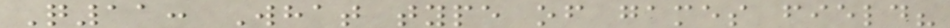Q11: What type of games field?
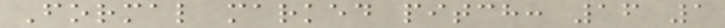Formal marked pitch: 16 1
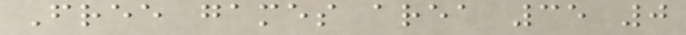Free games area 35 0
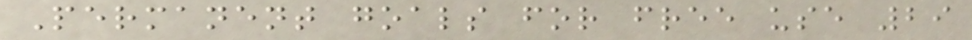Permanent goals for free use 29
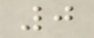0
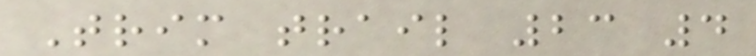Trim trail 23 4
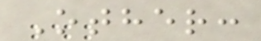Other:
